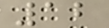12
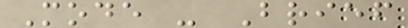Mode - Brief
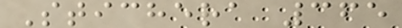Stichera 365
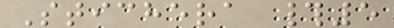Stichera #5
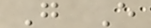G E
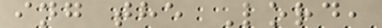ing the Lord,
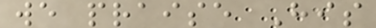we praise His
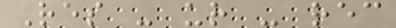Res - ur - rec
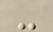-
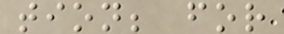tion; for
